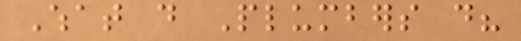What do Plumbers do?
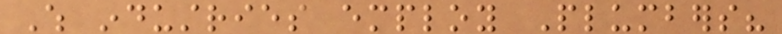Which industries employ Plumbers?
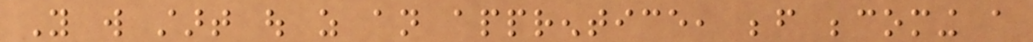You will start out as an apprentice, before becoming a
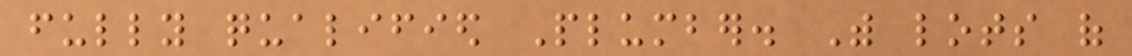fully qualified Plumber. With lots of
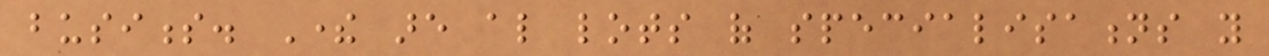business. There are also lots of specialisations you
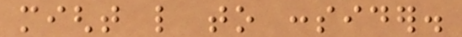might like to consider.
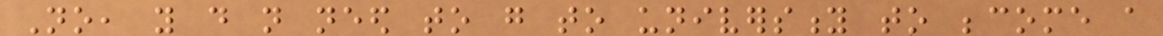No, you do not need to go to university to become a
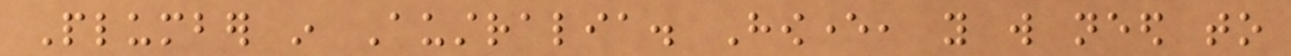Plumber in Australia. However, you will need to
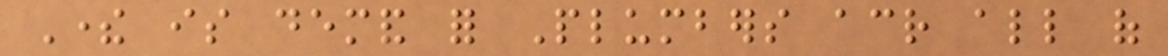There is demand for Plumbers across all of
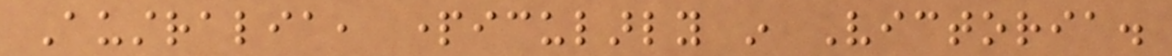Australia, particularly in Victoria.
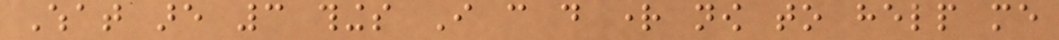What are 3 things I can do right now to help me
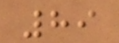89
